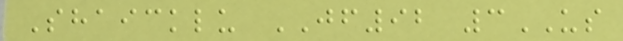Shaicklu JF92 3US
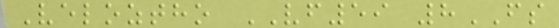Veloztho VF59 8FS
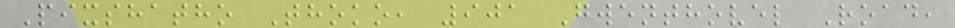Pixshatho Thoko, 901 Gwenthovel Road,
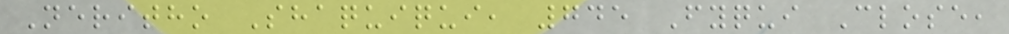Neritho Shaquiqui, 745 Fyqui Close,
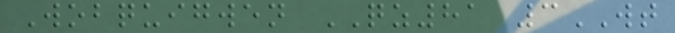Wobquigwen QZ81 3WT
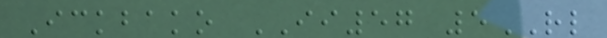Ickbako II57 5RL
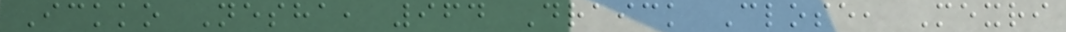Ickko Nesha, 964 Draick Close, Mexri
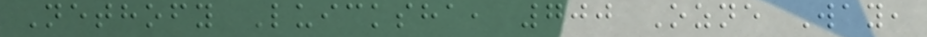Nethofy Luicksha, 700 Ozne Way,
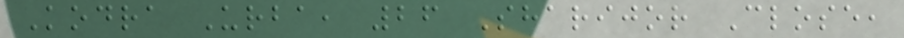Kodra Urba, 26 Sharijor Close,
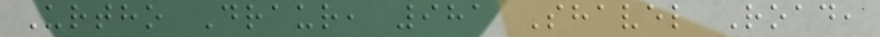Urtho Draur, 981 Shavel Road,
